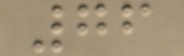76
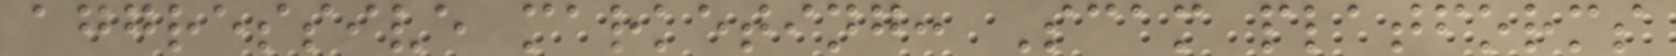aggressive marketing: Scam platforms
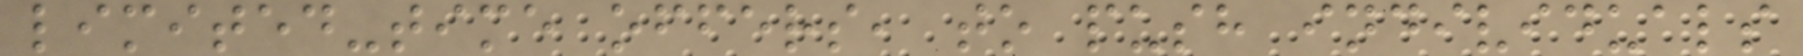limited-time offers, to push individuals
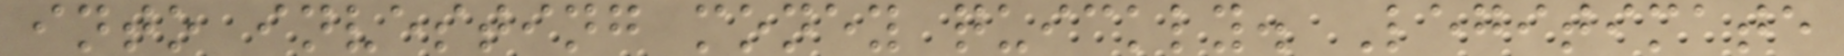into investing money quickly. Legitimate
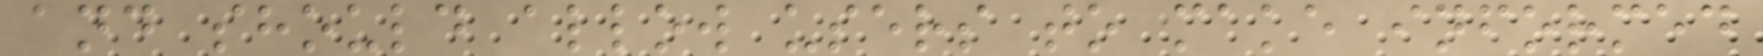and should allow users to make informed
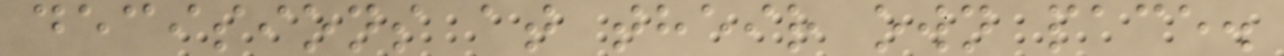decisions at their own pace.
